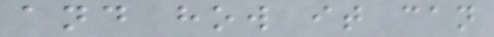and how it can
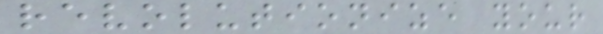revolutionize your
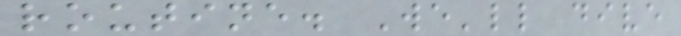routine. We'll dive
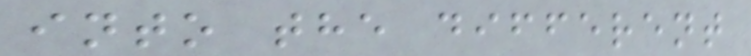into the different
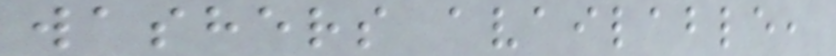washers available,
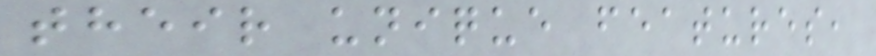their unique features,
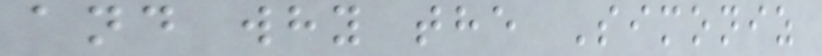and why the Simoniz
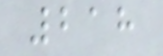218
